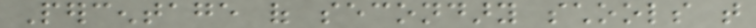Percentage of secondary schools that
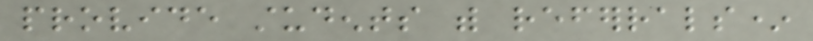provide students with referrals*
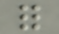for
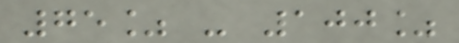75% - 100%
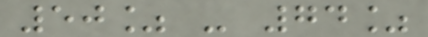50% - 74%
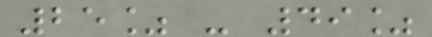25% - 49%
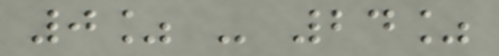0% - 24%
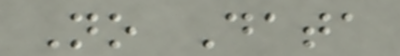No Data
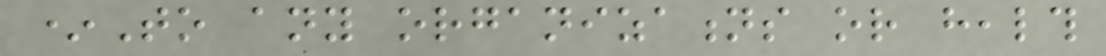*To any organizations or health
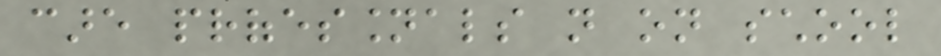care professionals not on school
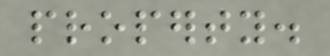property.
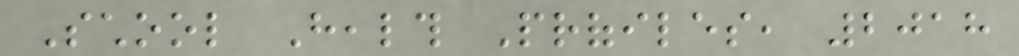School Health Profiles, 2018
